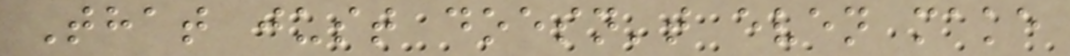That just doesn't even make
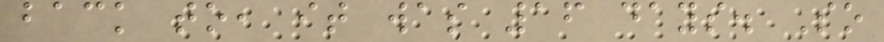back to, it was 16 days. So
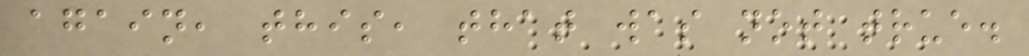again, this, that was not true.
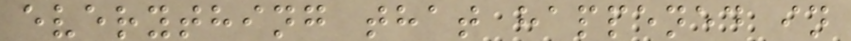everything that happened in
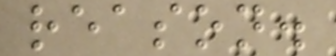reason.
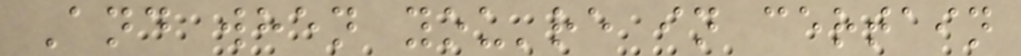And when you're in certain
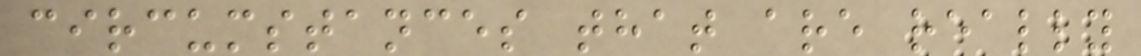circumstances that are really
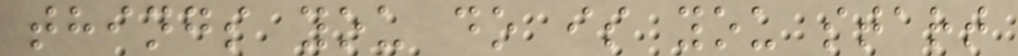things you do is you start
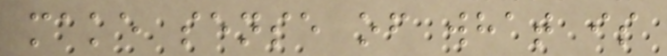make sense of what is
